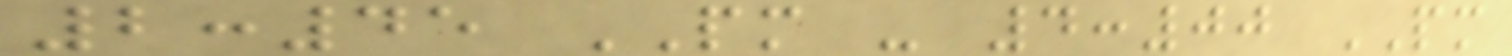2:45 PM - 4:00 PM
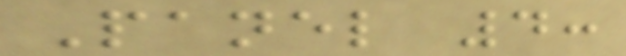Panel 4:
